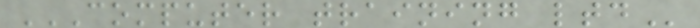COMPUTER TRAINING LTD
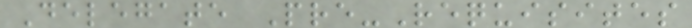Delegate Pre-Requisites
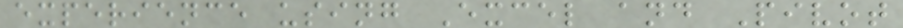experience using Excel and Pivot
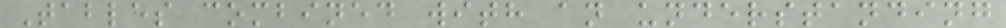Tables combined with an understanding
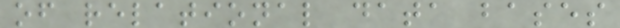of relational data bases
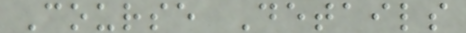Course Details
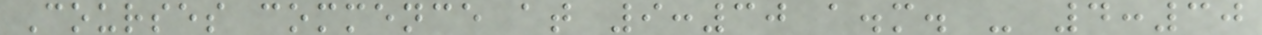Courses commence at 9:30 a.m. - 4:30
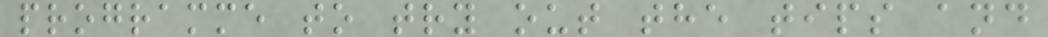programme to try out the tips and
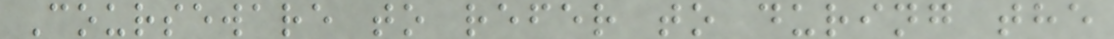Courseware to refer to during the
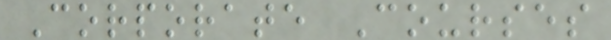Corporate Courses
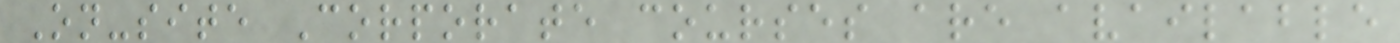On-site Corporate courses are available
